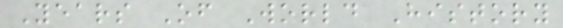Years Of World History
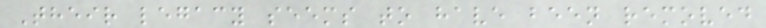Their legacy seems to have been removed
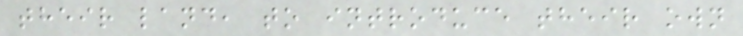their land, to introduce their own
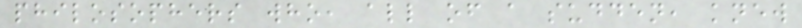philosophers who, all of a sudden, knew
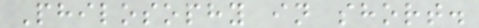Philosophy in short.
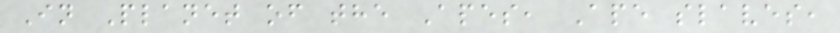In Planet of the Apes, Ape slaves,
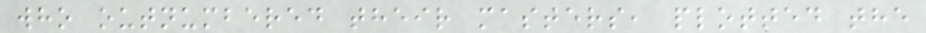who outnumbered their masters, plotted the
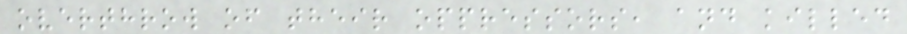overthrow of their oppressors, and killed
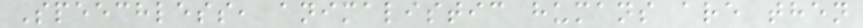Speechless, animalistic humans are then
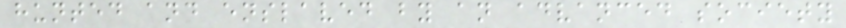hunted and enslaved by an advanced society
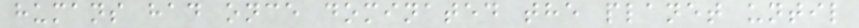humans had once dominated the planet until
